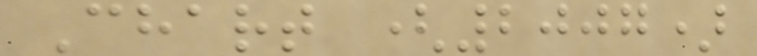Chart (2007)
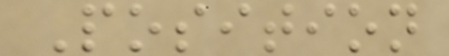Position
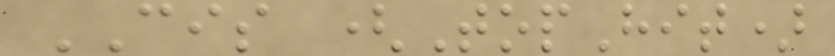CIS (TopHit)
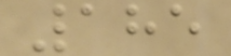185
